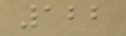122
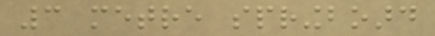3 metre springboard
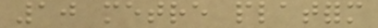10 metre platform
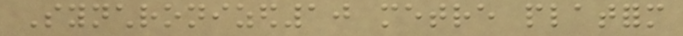Synchronized10 metre platform
